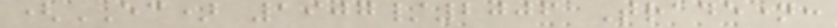(EC) 1907/2006 Tradename:
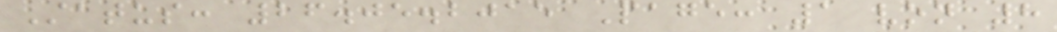Status: 26.05.2015 Page: 1 von 8
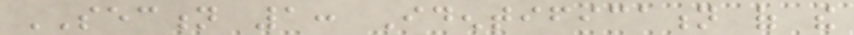SECTION 1: Identification of the
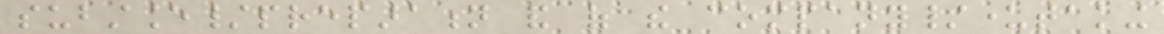substance/preparation and of the company/undertaking
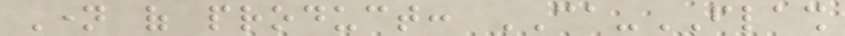Name of product: CA-FLASH
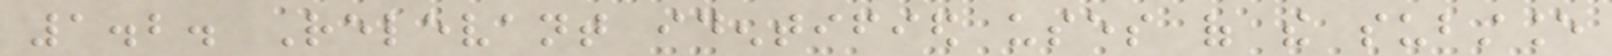1.2. Relevant identified uses of the substance
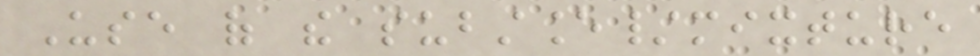Use of the substance/mixture
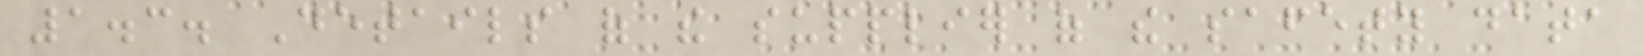1.3. Details of the supplier of the safety data
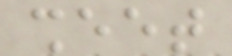sheet
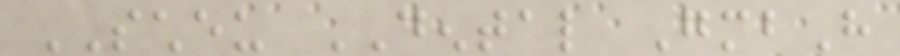SCHEU DENTAL GmbH
